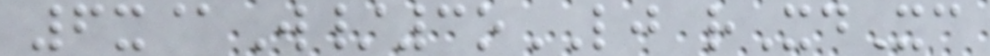6x@W/3oLJ rXdXc
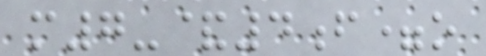m7-&4f=o
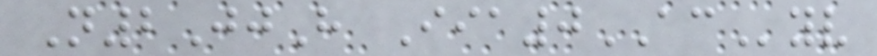N2JjH Iia0ACyv
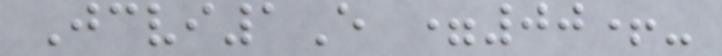Jcvi1E =00+-
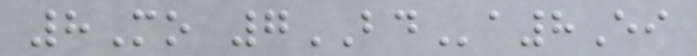8Mo 7BDa8Ei
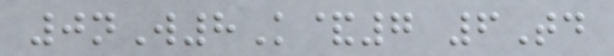0nW8K&7 6Td
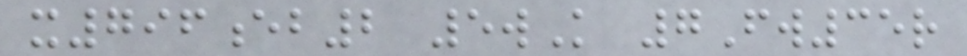x796eb2 5wK 7Fw35r
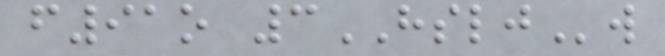f91o 3HSLJw
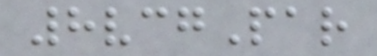8vcgPar
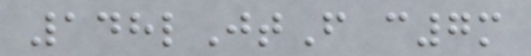148lJtF c7m
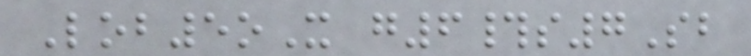Lob5oX g6#s7Sb
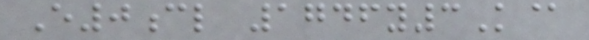E0cl 1746y3K@
